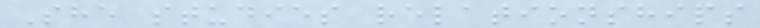She studies relationships
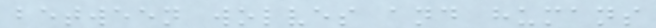between wolves and humans
